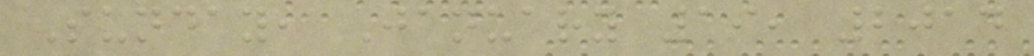Sunday, January 19, 2014
